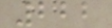222
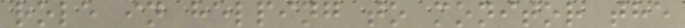role in helping to monitor the
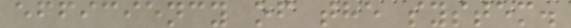efficiency of the system.
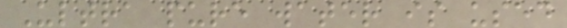Ultra pure water is used
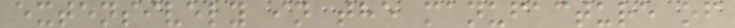extensively in the manufacture of
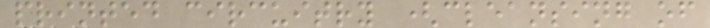printed circuitry (cleansing of
